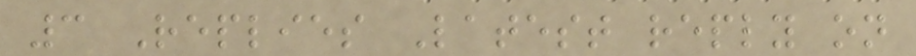3 Replies Latest reply on
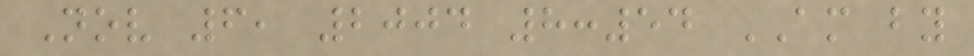Nov 6, 2004 8:54 AM by
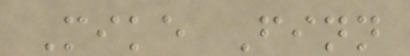Mike Finn
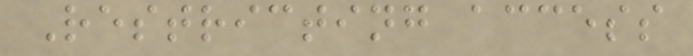Restricting access
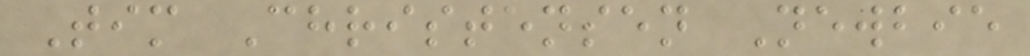Tim Christensen Newbie
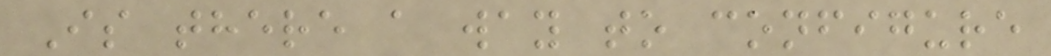Is there a way to configure
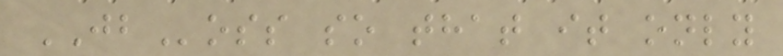JBoss so that it only
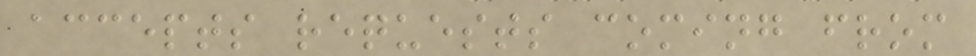accepts requests coming from
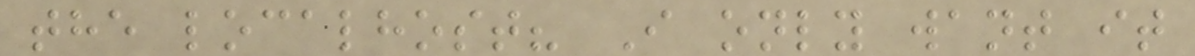the localhost? I only want it
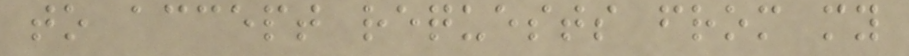to accept requests from my
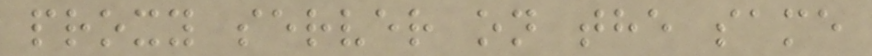proxy server on the same
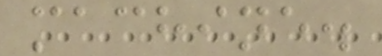machine.
